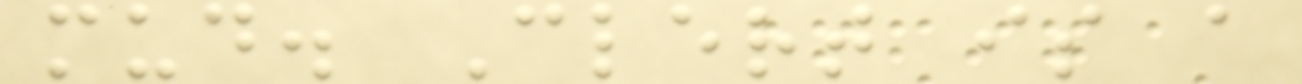mud. Clert is a
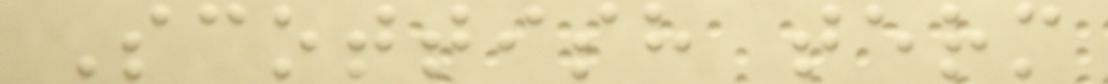Scottish term
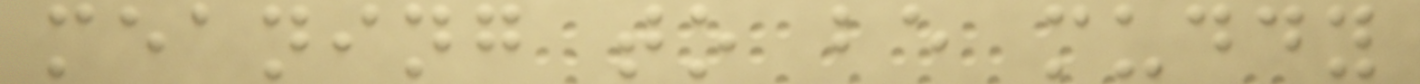meaning to be muddy
